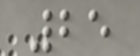25
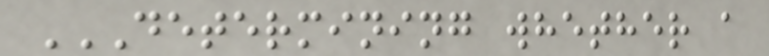DETERMINING WHETHER A
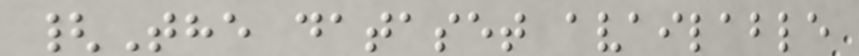{The dataset available
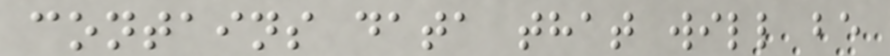contains data that will be
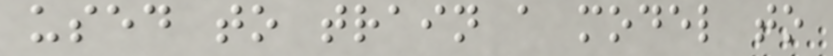used to train a model to
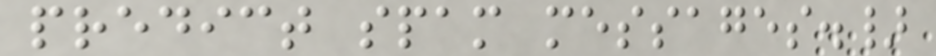predict spam messages.}
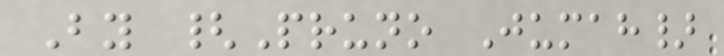By {Pruno Jumah}
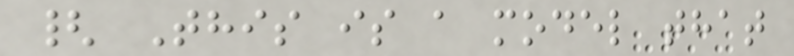{ This is a model that
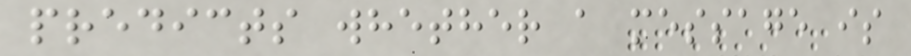predicts whether a message is
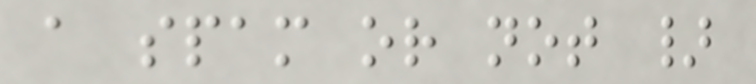a spam or not }
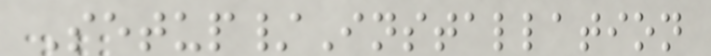Setup/Installation
